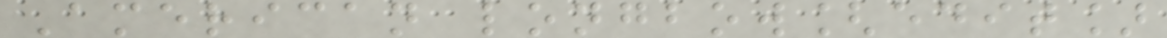American longbow[edit]
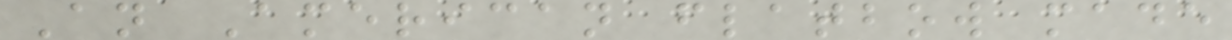An American flatbow made
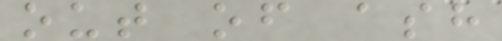out of ash
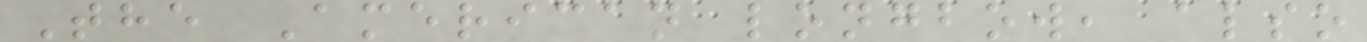The American longbow, also
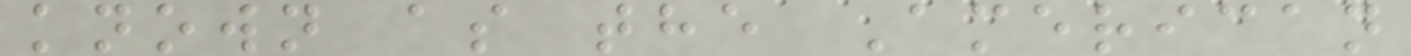known as the American
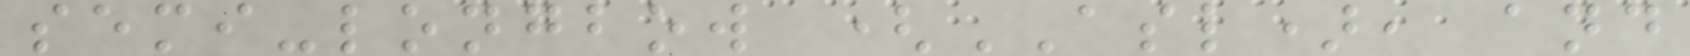semi-longbow (ASL), and
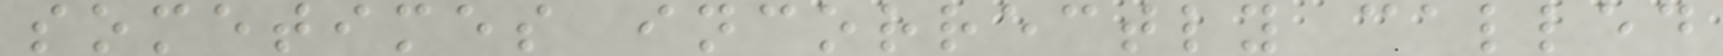sometimes incorrectly called
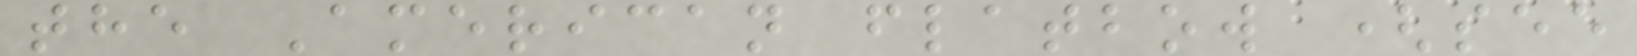the American flatbow (see
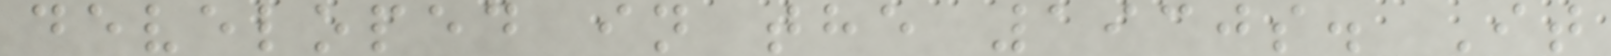developed in the 1930s. It
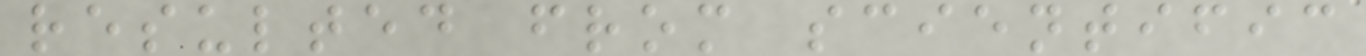resulted from scientific
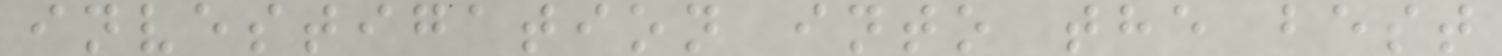investigation into the best
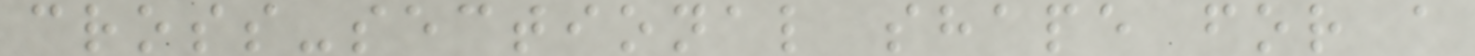cross-sectional shape for a
